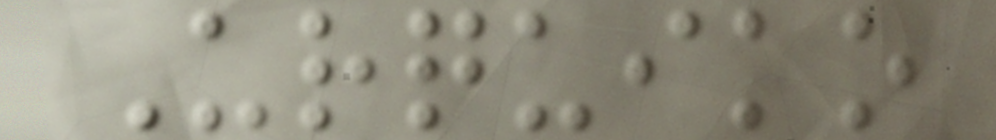Urquiko
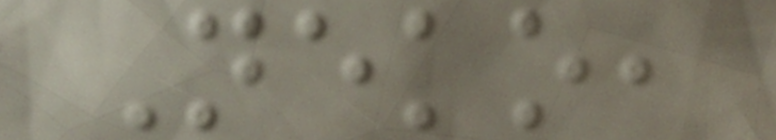Neko,
